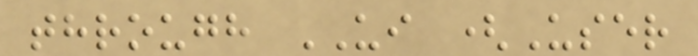through UI (User
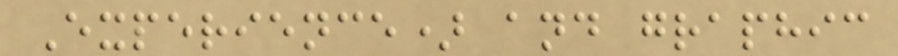Experience) and graphic
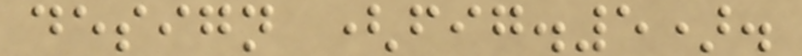design (fig.5).
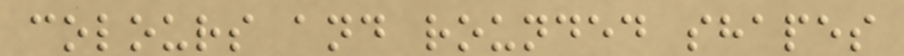colours and rounded shapes
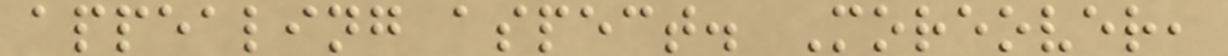appealing aspect. Moreover,
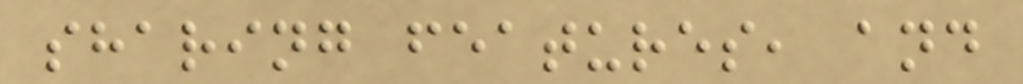sharing features, and
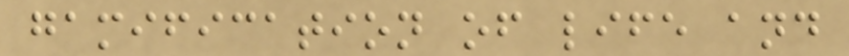gamification of life and
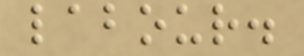labour.
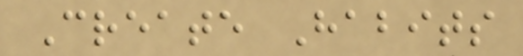Create Habits
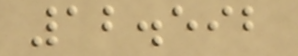12.592
